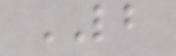LB
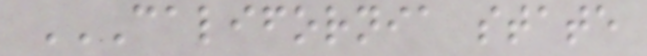CALIFORNIA STATE
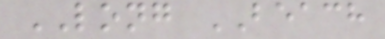LONG BEACH
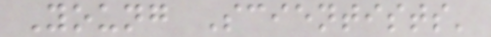Young Scientists'
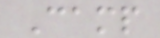Camp
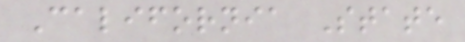California State
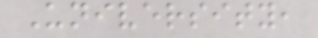University,
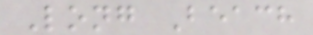Long Beach
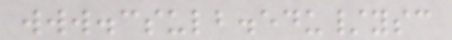www.csulb.edu/ysc
